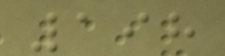198
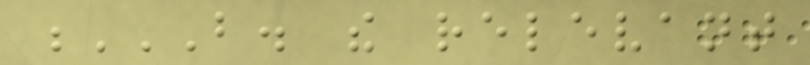B. THE RELEVANT
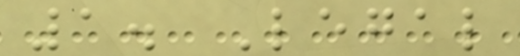1. Legal
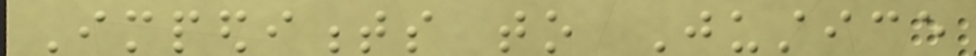Impediments to Justice
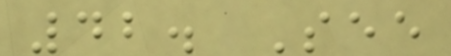42. See
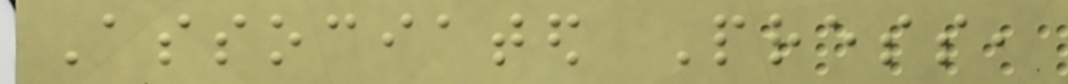Associated Press,
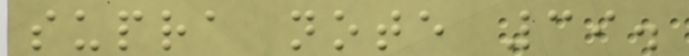supra note 39.
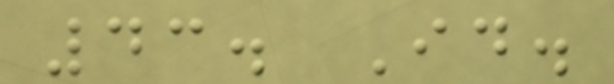43. Id.
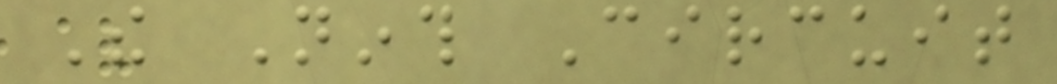The Ninth Circuit
